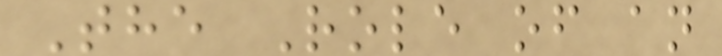The Role of an
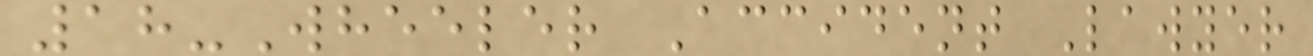18-Wheeler Accident Lawyer
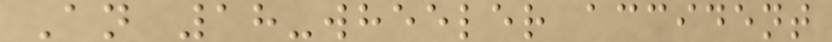An 18-wheeler accident
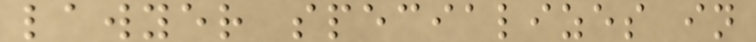lawyer specializes in
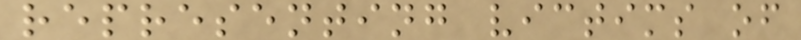representing victims of
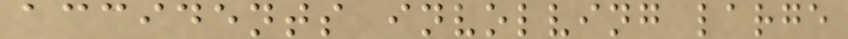accidents involving large
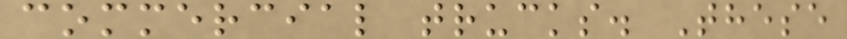commercial trucks. These
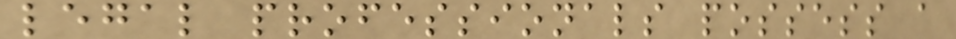legal professionals possess a
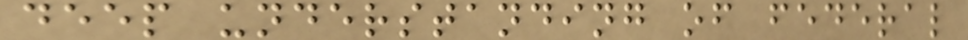deep understanding of federal
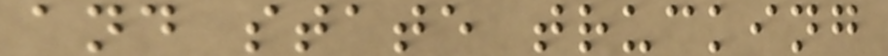and state trucking
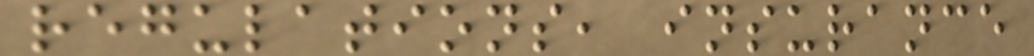regulations, insurance
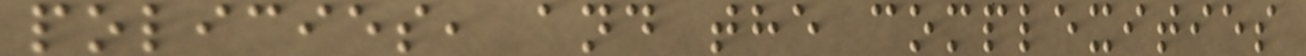policies, and the complexities
